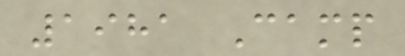1981 Camp
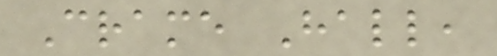Crame Hall,
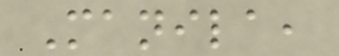Manila,
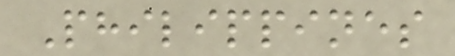Philippines
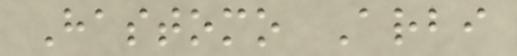Hastomo Arbi
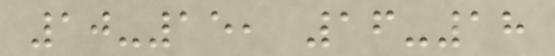10-15, 16-18
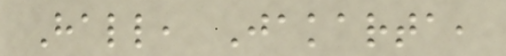Hall, Jakarta,
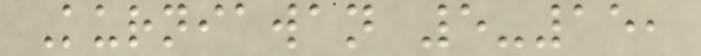Kurniawan 5-15,
